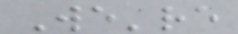We're
